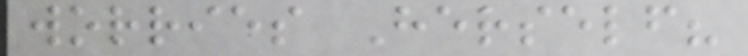worries Herself?
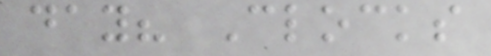day? Clocks
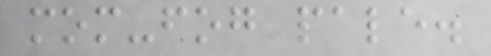mom-fog pale.
